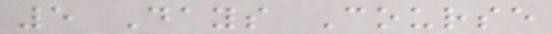5 Days Course
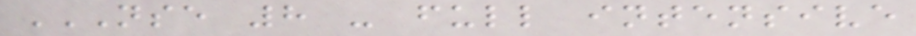NSE 8 - FULL INTENSIVE
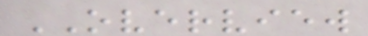OVERVIEW
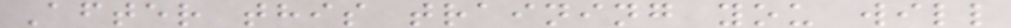After this training you will
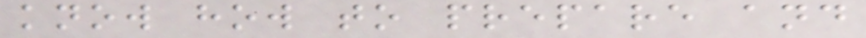know how to prepare and
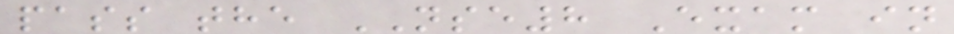pass the NSE8 Exam in
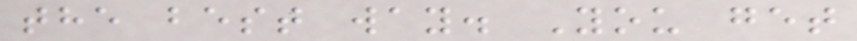the best way. You get
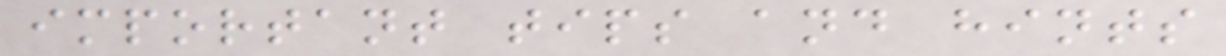important tips and hints
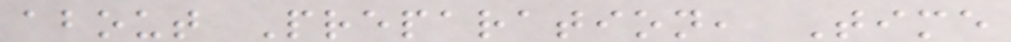about Preparation, Time
